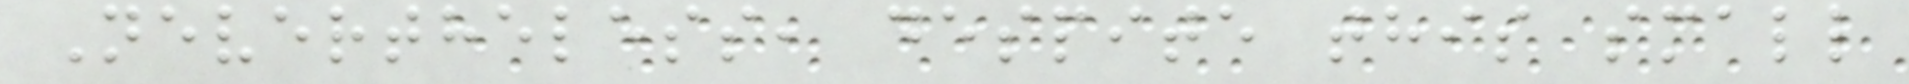Nevertheless, despite this small
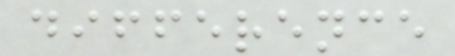difference
